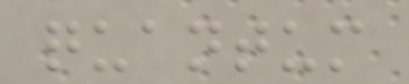quantum
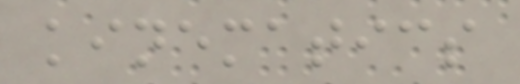kinematics
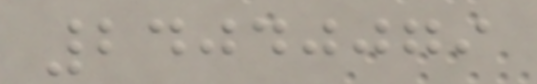24040079
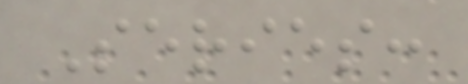Series:
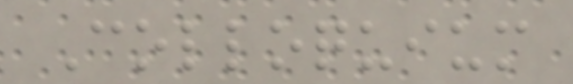Colloquium
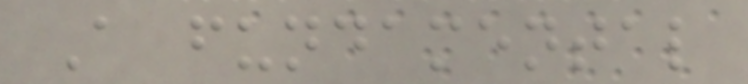A fundamental
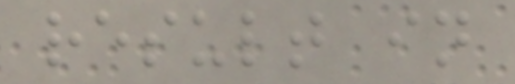result in
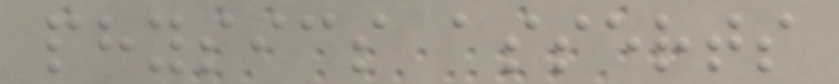physics asserts
